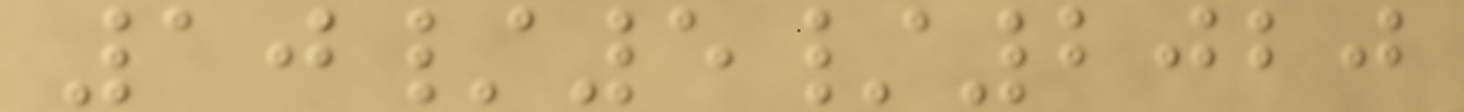10/5/2020
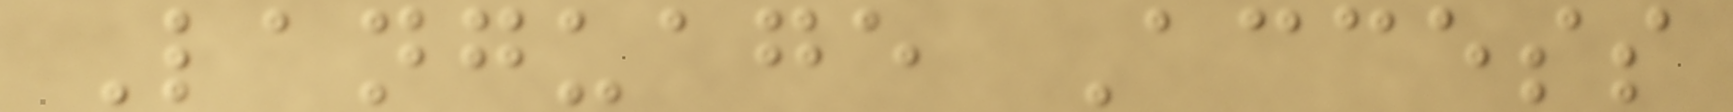Language Access
